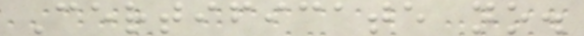Certificate no.
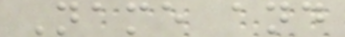Name and
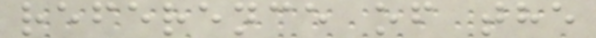reference of the
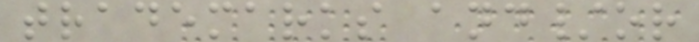trademarks and/or
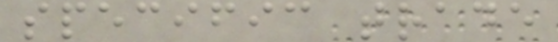specific trade
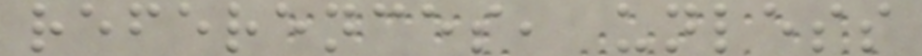references, unless
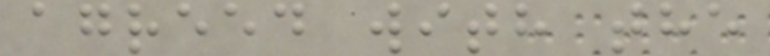agreed with the
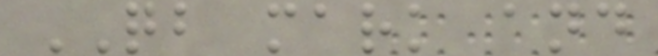QB mark and
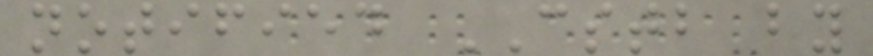notified CSTB by
